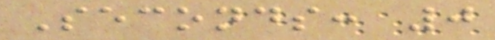Seconds: 0
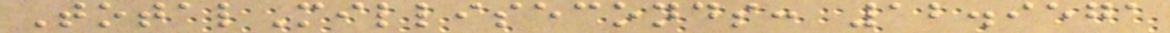TotalMilliseconds: 12.9571
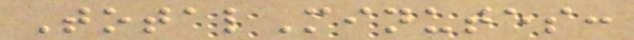TotalMinutes:
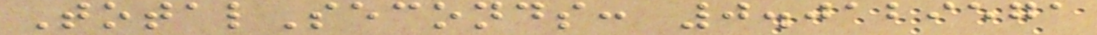TotalSeconds: 0.0129571
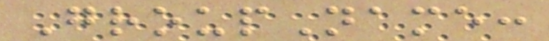GroupName:
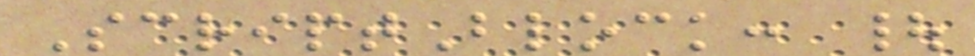ScriptBlock: |
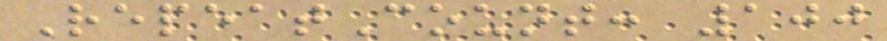RepeatCount: 100
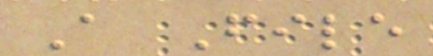A File
